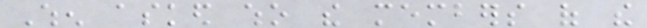When asked who the members of the
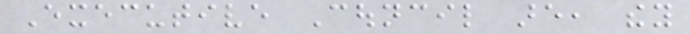Executive Council are, they
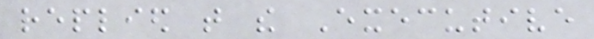replied that the Executive
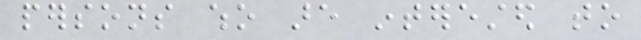persons who are interested to
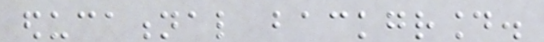educational background.
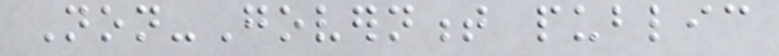Non-Government public
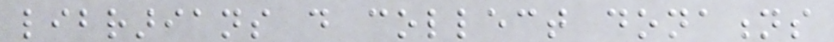librarians do collect donations
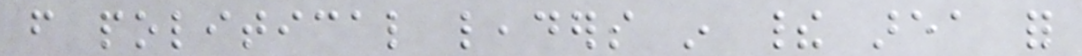from political leaders in their area for
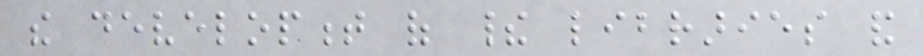the development of their libraries and
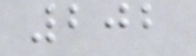202
